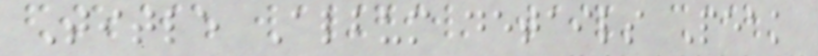Title Album details Peak
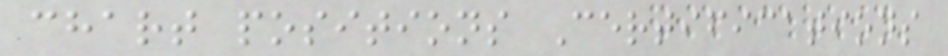chart positions Certifications
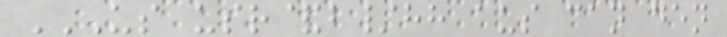US USR&B/HH AUS CAN DEN
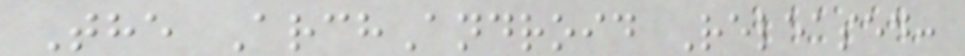The ArchAndroid Released:
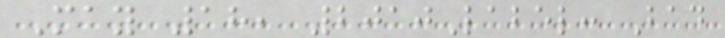May 18, 2010Label: Bad
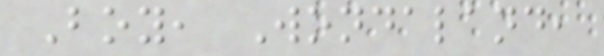Boy, Wondaland,
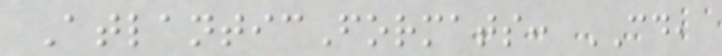AtlanticFormats: CD,
